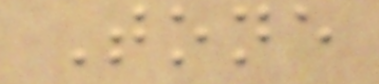Tone
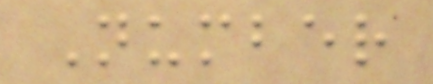Number
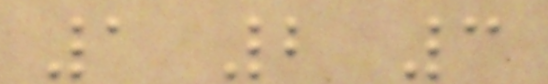1 2 3
